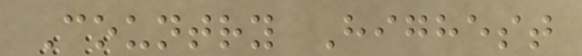Country Highest
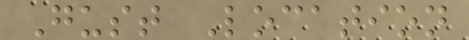Gust Location
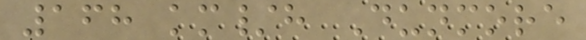168 km/h Dunmore
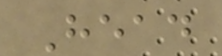Head
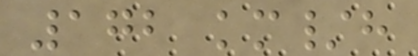172 km/h
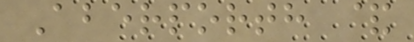Aberporth &
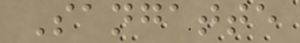Sangatte
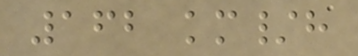162 km/h
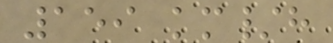159 km/h
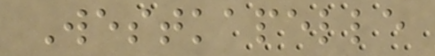Westkapelle
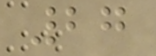27
